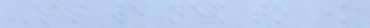What we need to know
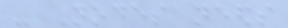- Nodes needs
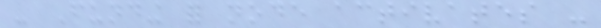- Funding for node activates -
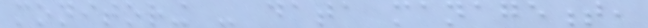monitoring - data management,
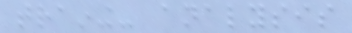training- analysis
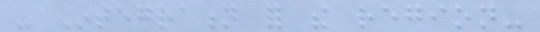- Integration for the region-
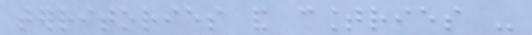territories and countries -
